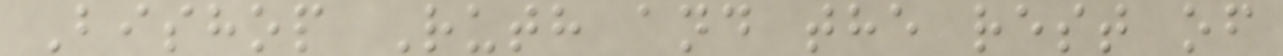Bishop Ruth and the rest of
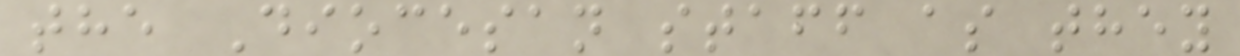the Diocesan staff as they
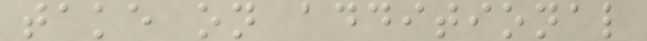take on additional
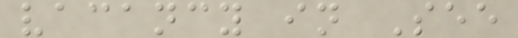vacancy in See
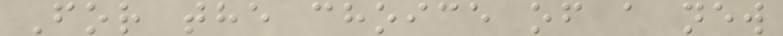For the choice of a new
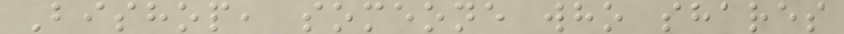Bishop, someone who shares
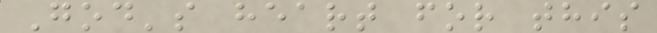God's heart for this
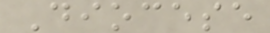Diocese
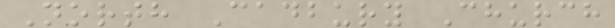North Cadbury Church
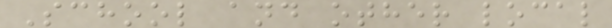School and other local
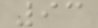93
